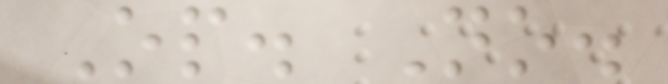Op. No.
